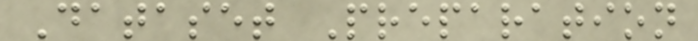Dataset Preparation
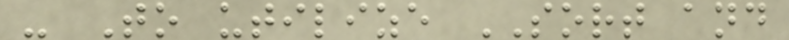- To utilize SORT and
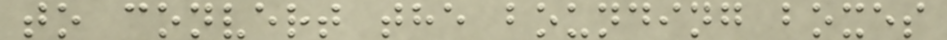to convert the bounding boxes
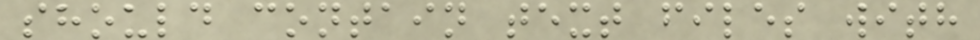should contain text files with
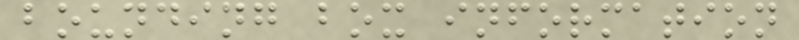bounding box information
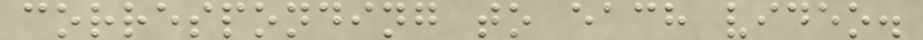corresponding to each video.
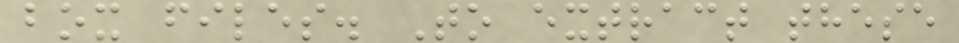box files. To extract these
